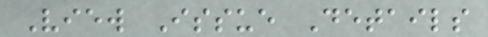View Issue Details
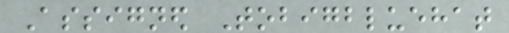Assigned Tobigbluehat
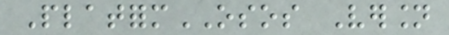PlatformOSOS Version
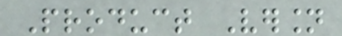Product Version
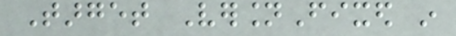Target VersionFixed in
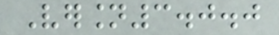Version3.0.0
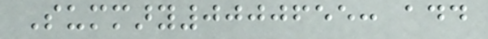Summary0000655: add
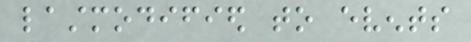lastmodified to events
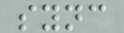sync
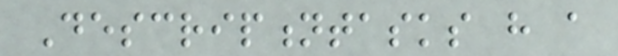Descriptiontasks have a
